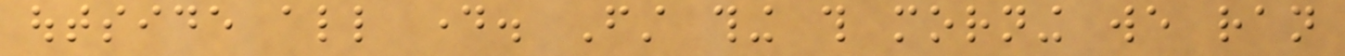outside all day. First thing this morning we ran
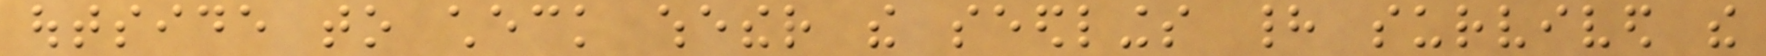outside to check whether the seedlings had survived the
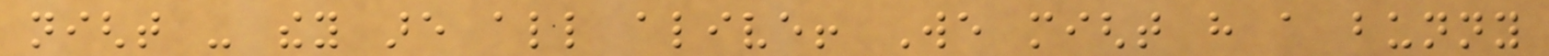night - they are all alive! We might have a bunny
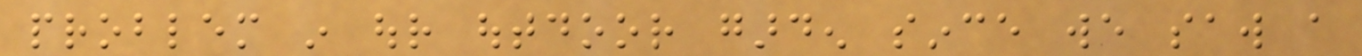problem in our outdoor garden since we saw a
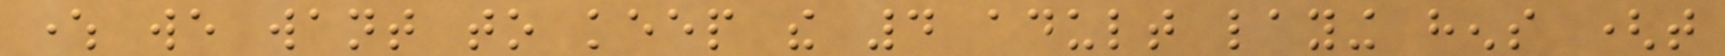where we want to keep the 4 adult laying hens (that
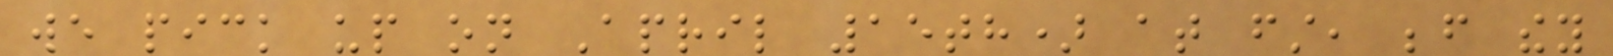we pick up on April 15th) at first, before they
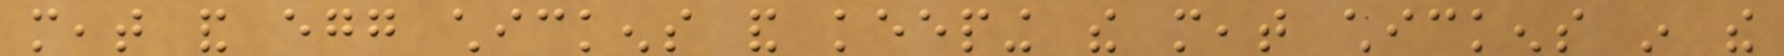meat and egg chickens and keeping the meat chickens in the
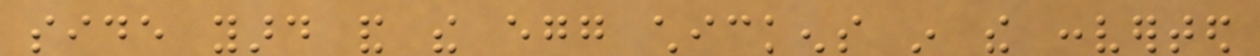side yard and the egg chickens in the converted
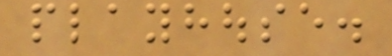playhouse.
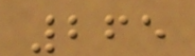265
